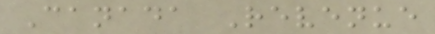Canada Revenue
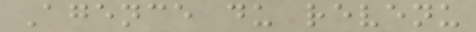Agence du revenu
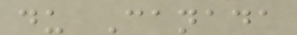du Canada
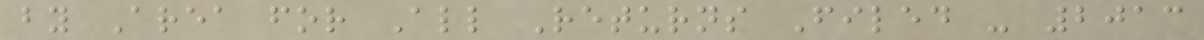by Area for All Returns Filed - 2013
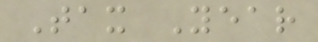Tax Year
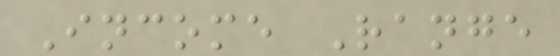Income Range
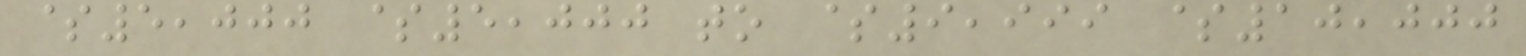$5,000 $5,000 to $9,999 $10,000
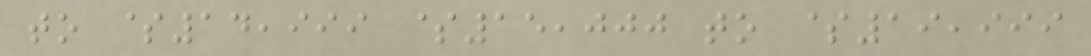to $14,999 $15,000 to $19,999
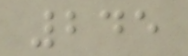245
